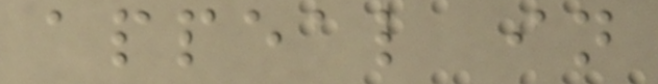appeal in
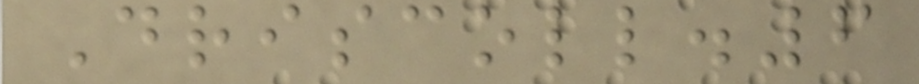Driscoll.6
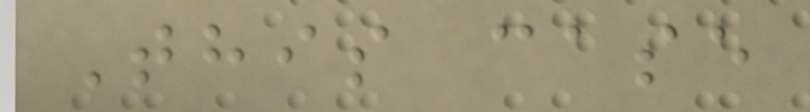This case
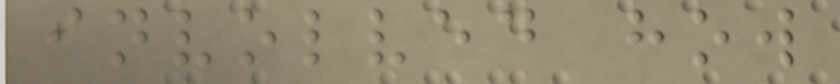involved how
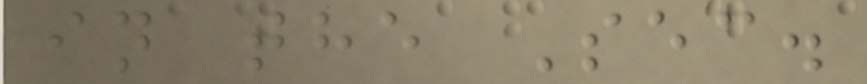in the Sec.
